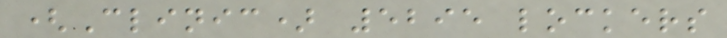(Clinic) 5295 lockers
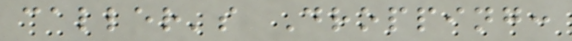caller's Dropping:
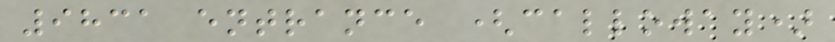9831 entrance (calloway)
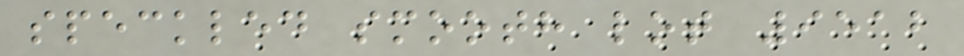speckled smooth lot 9512
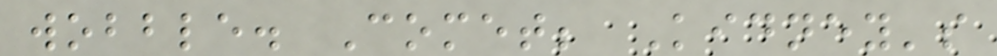wobble. Comet; Kidney's
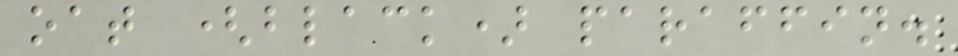oat (black) paraffin.
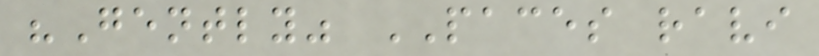"Gently" PACES ravi
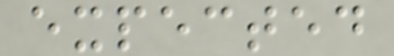expected
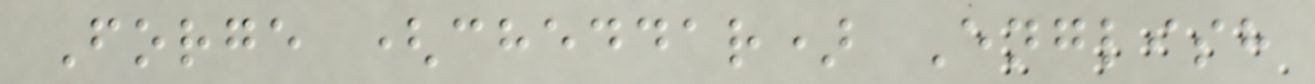Forge (cheddar) English
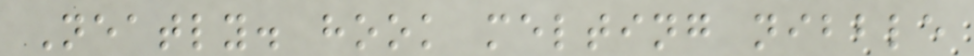Neatly. hook melting nibble
